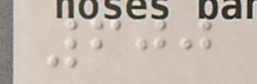600
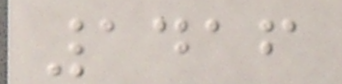1416
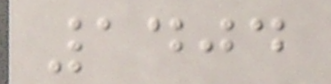1404
